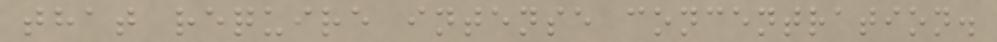that require intense concentration.
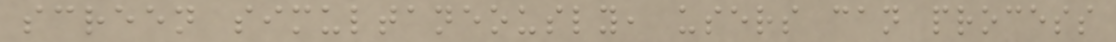screen simultaneously, users can process
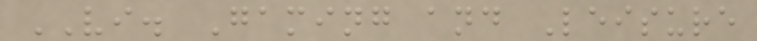VI. Gaming and Leisure
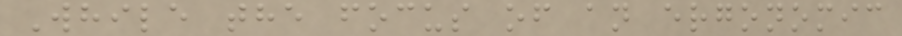While the focus of an ergonomic
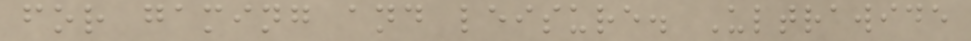for gaming and leisure. Ultrawide
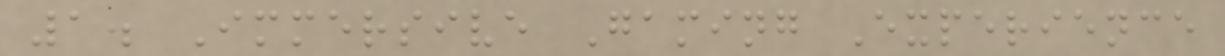1. Immersive Gaming Experience
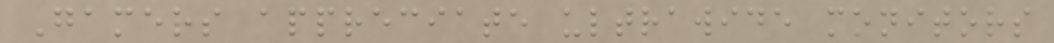Gamers appreciate ultrawide monitors
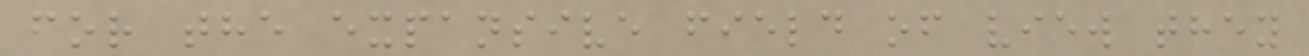for the expansive field of view they
